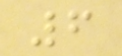6
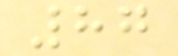87
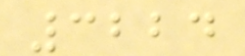3224
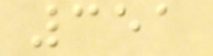351
